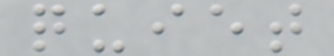quiet
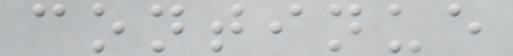continue
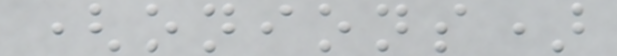(onions)
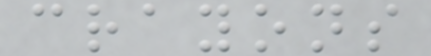crayons
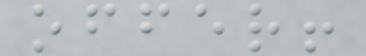offer!
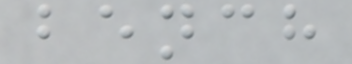bench
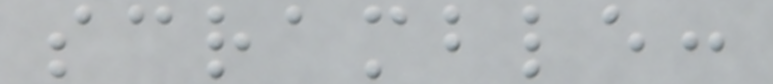scramble:
